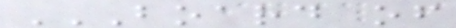BOARD OF
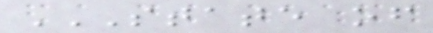STATE OF
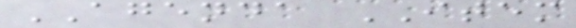AGENDA ITEM
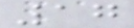17
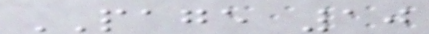PAGE 10
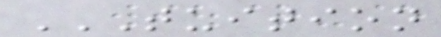TUITION
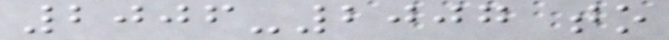2006-2007 to
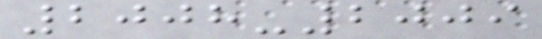2008-2009
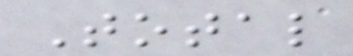Total
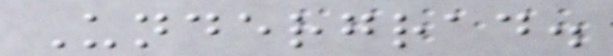Undergrad.
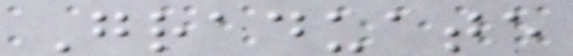Graduate
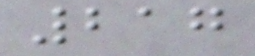217
